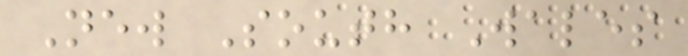New South Wales
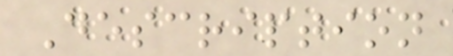Description
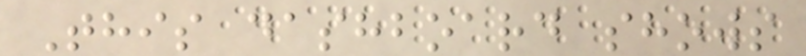This dashboard shows
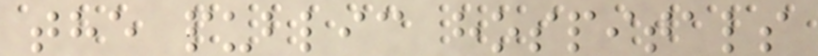the public hospitals
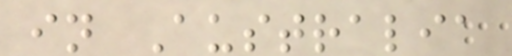in Australia
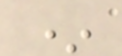*
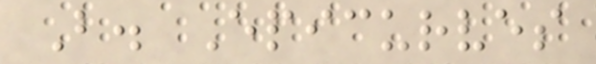B. Epicurves
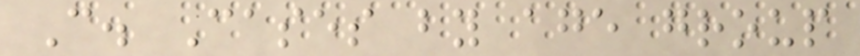C. Cases by age group
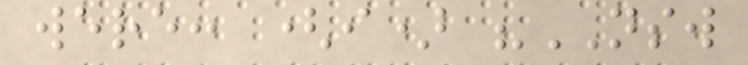were: (i) "NSW
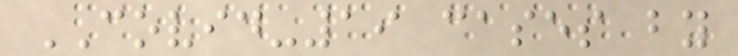COVID-19 cases by
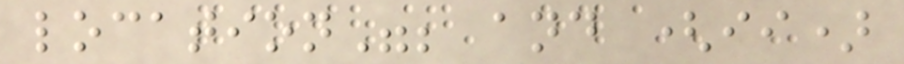location"; and (ii)
